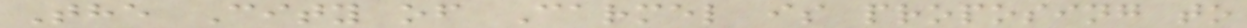The City of Carmel is proposing to
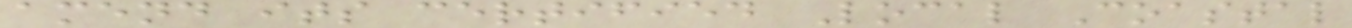amend its certified Local Coastal
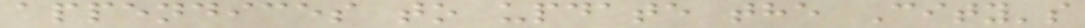appendices to update the City's
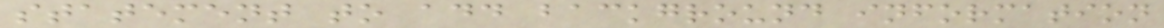statement to add background information
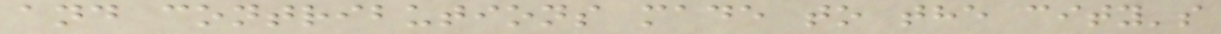and contributions made to the city's
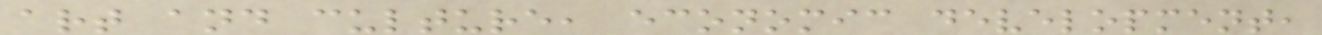art and culture, economic development,
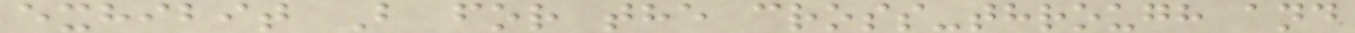exhibit B for the cross-through and
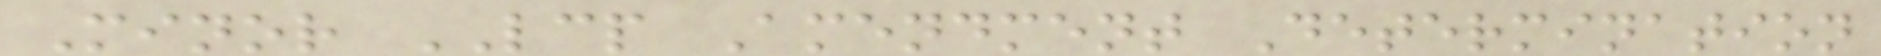Minor LCP Amendment Determination
